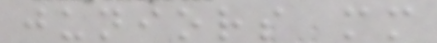juniors mm
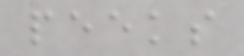peeks
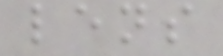lens
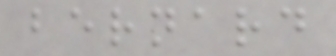bernard
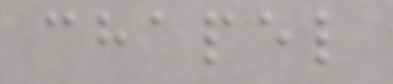chapel
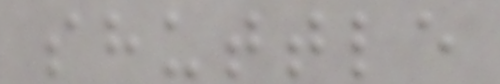shuttle
